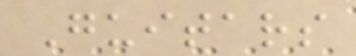Guitars
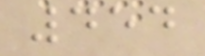454
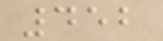452
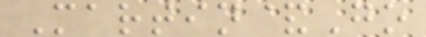Martin&Go
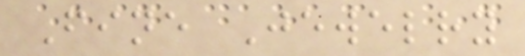Fine Jewelry
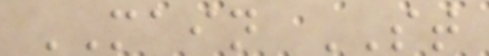MAIN ST
